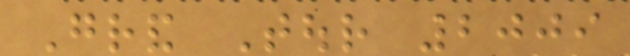Grand Tour 2009
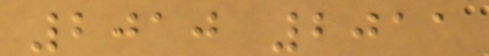2010 2011
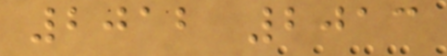2012 2013
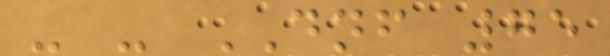- - DNF 75
